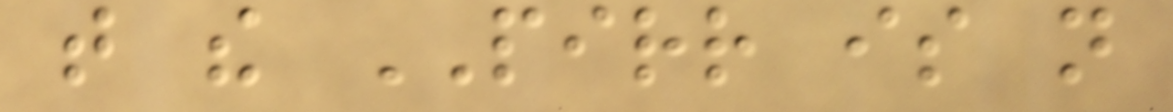that the PIRR is not
